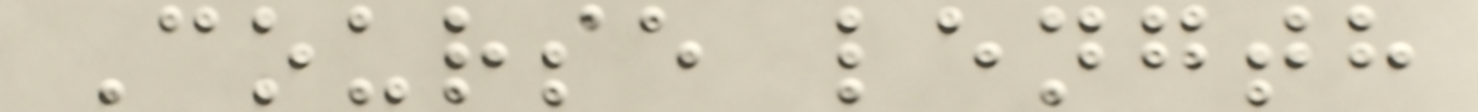Course length
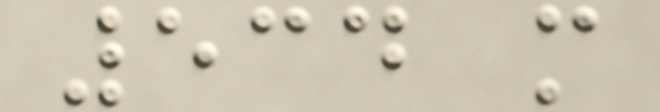534 m
